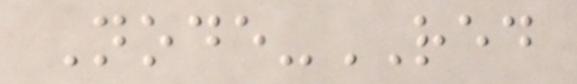Node-RED
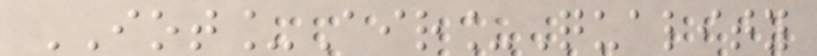IOT_Air_Quality
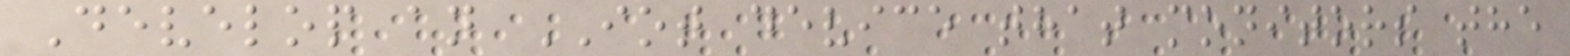Develop an IOT device that monitors the
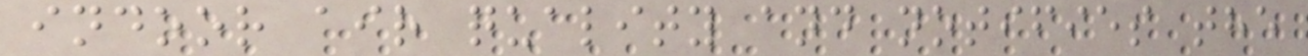indoor air quality and notifies the
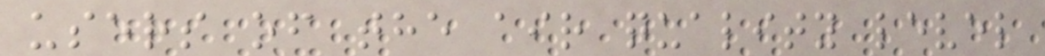users of the air quality level
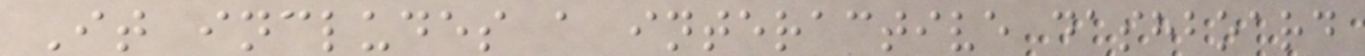It includes a interactive dashboard
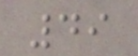49
